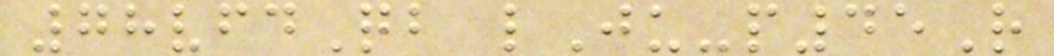78vfdQb lJu-p45R
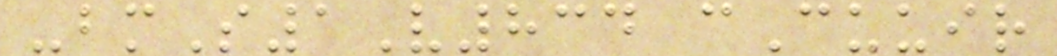-bmS1V834 cCuuir
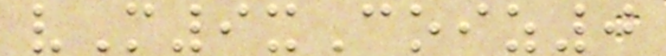vM9xCoiz0
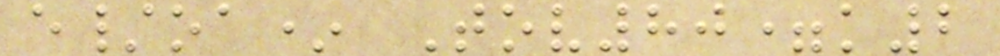e/oa* Tov80=k2
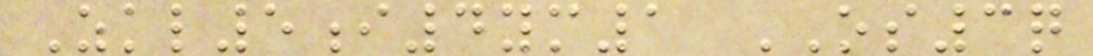Zkl5i4ym1 OS3q
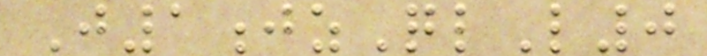J1jzQlL0
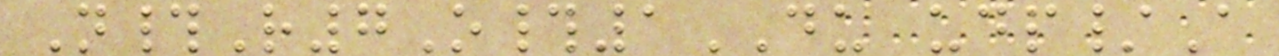N#R7O#1DU udp/A
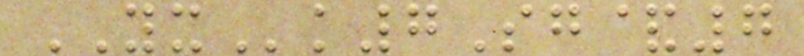YXk7Sg&7
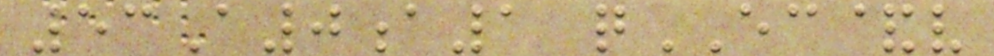53A0a1 qEC&v
